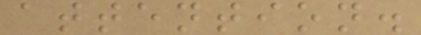attention.
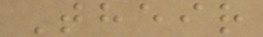Their
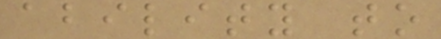ability to
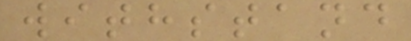withstand
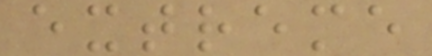extreme
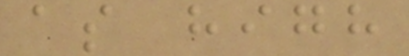as high
